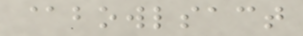@bowlsact
